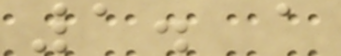1. a
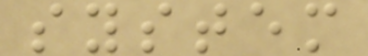system
